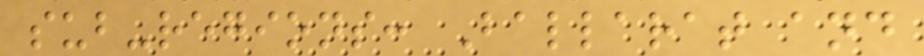sub-regions: Ballarat and
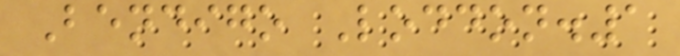Bendigo Loddon.1
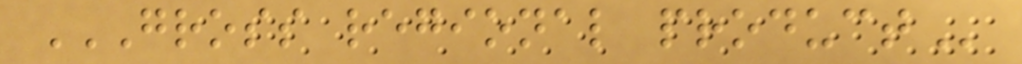GROSS REGIONAL PRODUCT
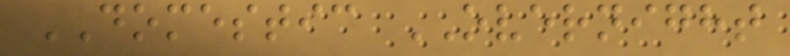DOMESTIC OVERNIGHT
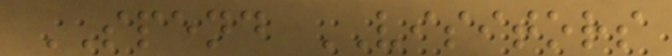SPEND VISITORS
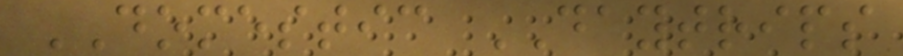DOMESTIC DAYTRIPS
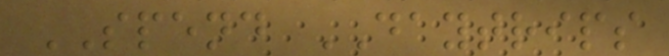SPEND DAYTRIPS
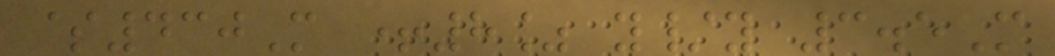$430M +8% y/y 3.5M
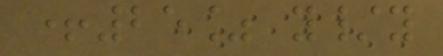+25% y/y
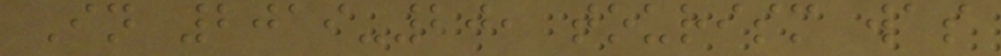In 2019-20, tourism was
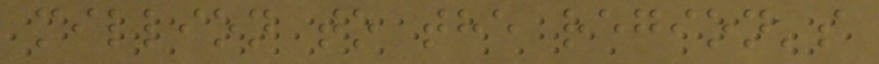million to the region's
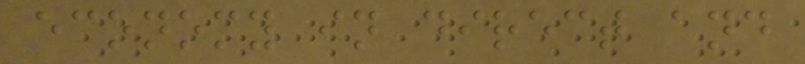economy in direct and
